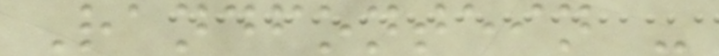Randfontein -
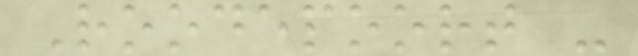Roodepoort -
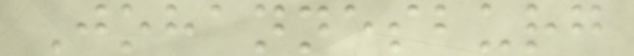Johannesburg
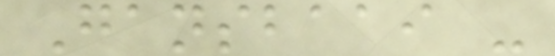Gansbaai -
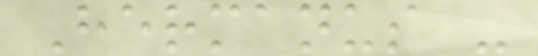Hermanus -
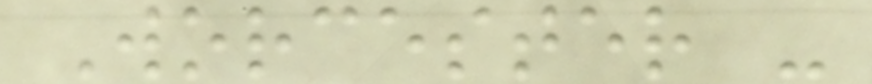Worcester -
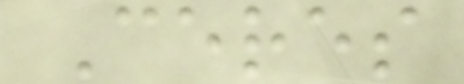Ceres
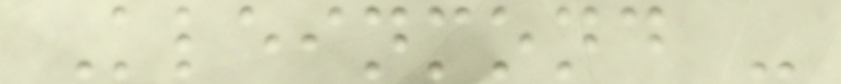Kleinmond -
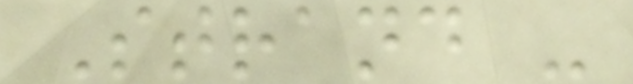Strand -
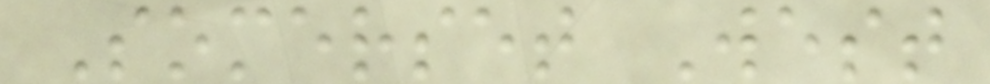Somerset West
